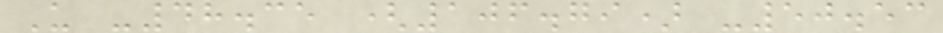U -48.35 (106.79) -50.53
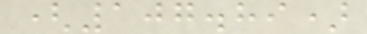(107.89)
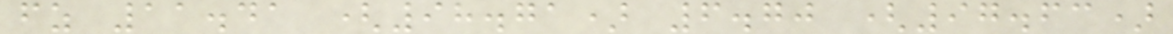fz 11.41 (98.71) 6.70 (97.63)
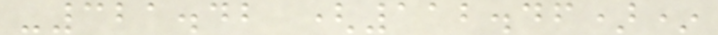-321.42 (112.46)*
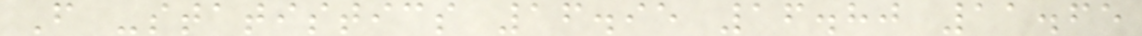F -statistics 16.95 16.80 11.65
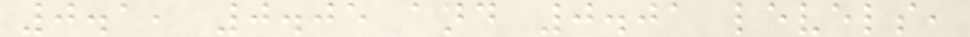0.1, 0.05 and 0.01 levels,
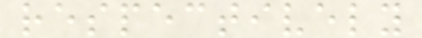respectively
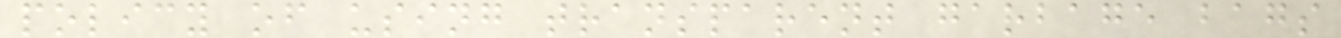policy of using transparent garbage bags
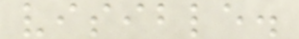visible.
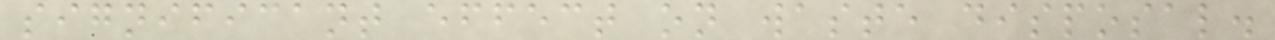significant effect on waste disposal.
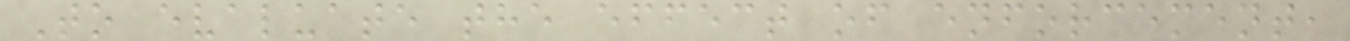To evaluate the effect of enforcement,
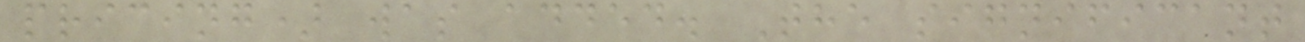pricing) was added. The significant
